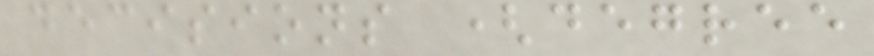decisions (degree
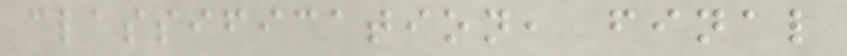classification, final
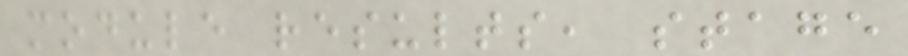module results, stage
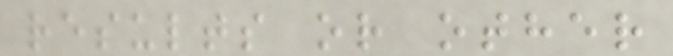results or other
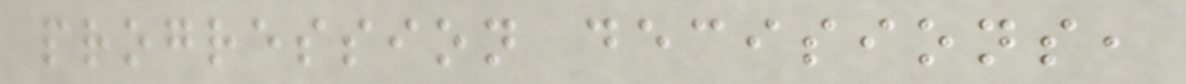progression decisions,
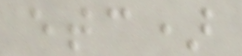etc)
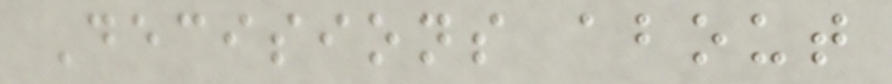Decisions about
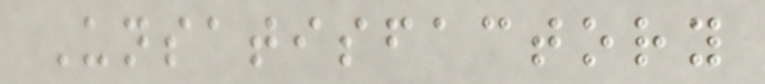Unsatisfactory
